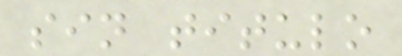sin titulo
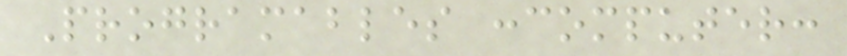Programables :computer:
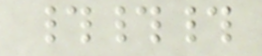###
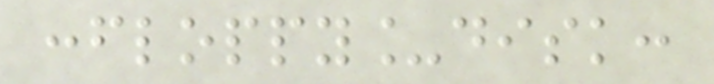:floppy_disk:
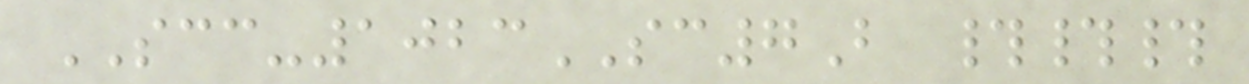SCC-1023SC7B ###
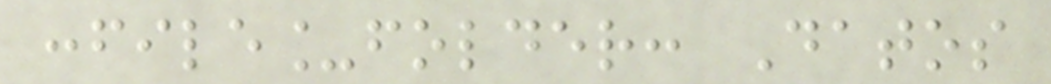:file_folder: Datos
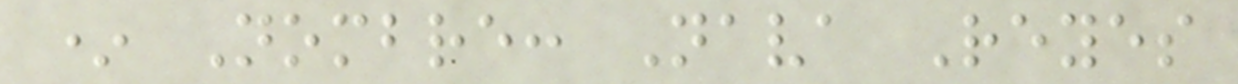* Nombre: Nava Reyes
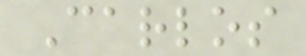Carlos
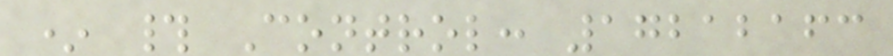* # Control: 17212163
